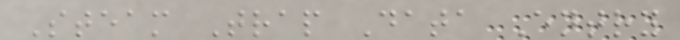Steam Trap Data Entry
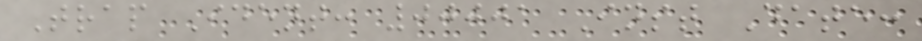Trap Ident: 00001 Inst Date:
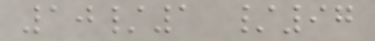10/1 /97
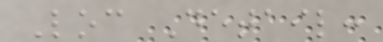Loc Detail:
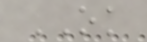OK
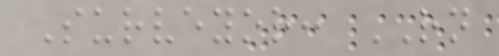Surveyor: RN
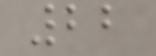22
